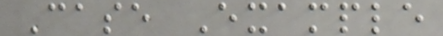Case Example
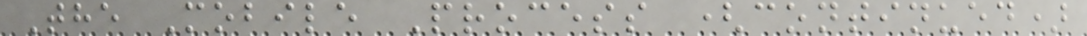The Mobile Process (continued)
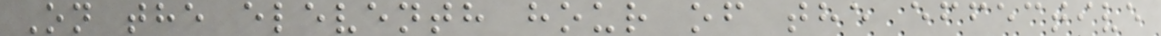On the eleventh hour of the effective
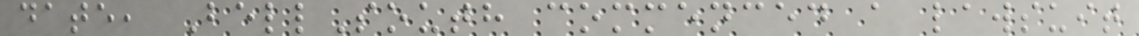date, BellSouth commenced a lawsuit
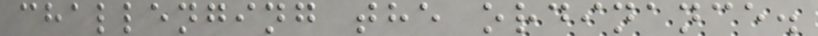challenging the ordinance.
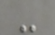-
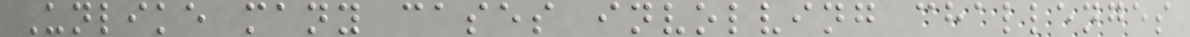Unlike many cases involving challenges
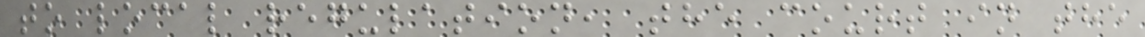to local regulation, the court in the
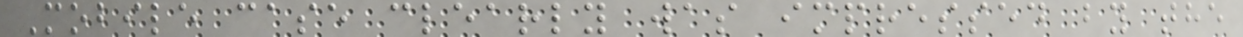Mobile case clearly was impressed by the
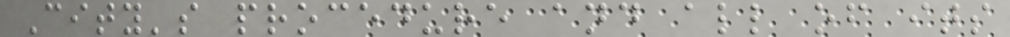City's procedure and all of its
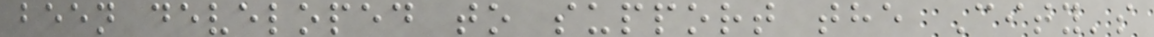been developed to support the City's
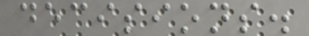decisions.
